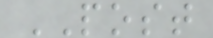POST
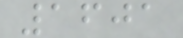1601
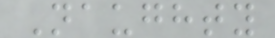Naughty
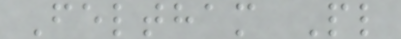Feltham Pl
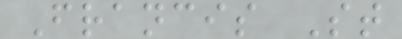Francis St
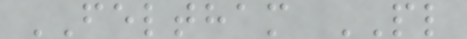FELTHAM PL
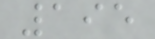195
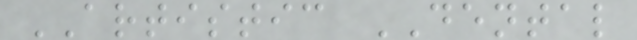ARTISTIC DENTAL
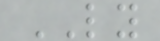LY
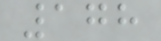178
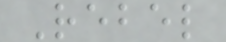Rebel
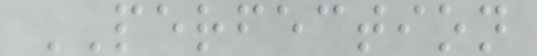PERFECTION
